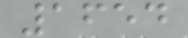1654
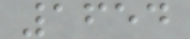1654
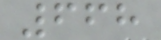668
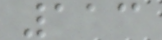113
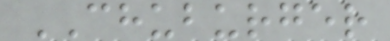CHUBURGER
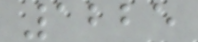1225
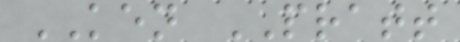KEN PRATT
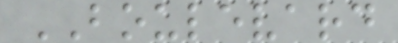BOULEVARD
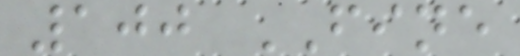100 FINE
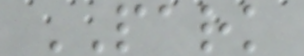PARK
